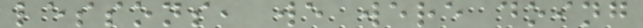lessons, we were doing
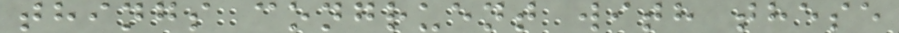things congruent with these
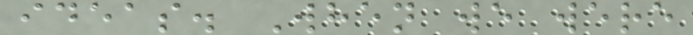ideas. When we were
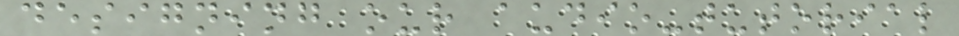designing our audio-tutorial
